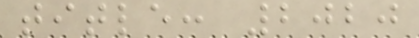title: 2020
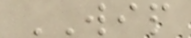WIP
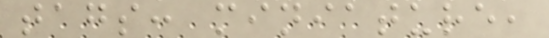tags: miniature,
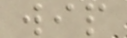wip
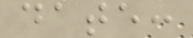date:
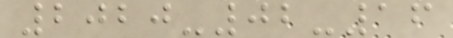2020-02-16
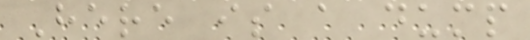Here is a dump
